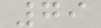79
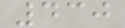430
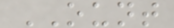OUNT
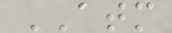ATM
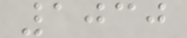1030
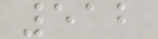512
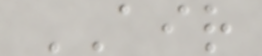AIR
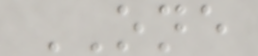ONE
